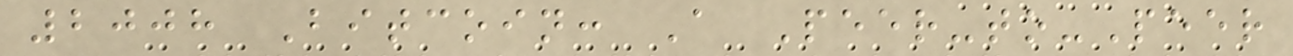2008 Bitcoin: A Peer-to-Peer
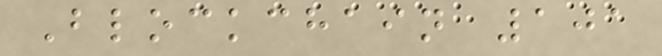Blockchain 101
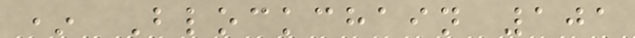* Blockchain 101
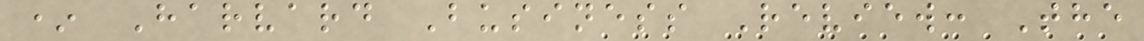* Harvard Business Review: The
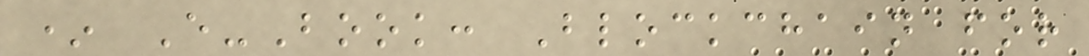* E-Book: Blockchain for
